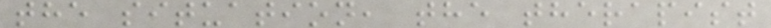the situation, the therapist
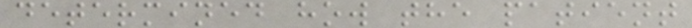determined how the patient
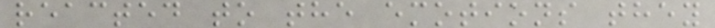reacted to the emotions they
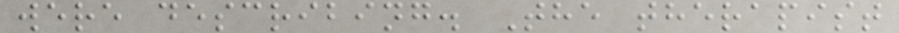were describing. The therapist
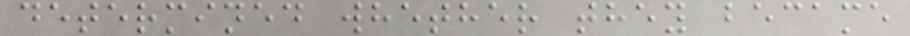determined whether they became
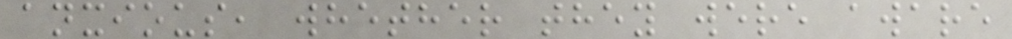anxious, whether they were aware
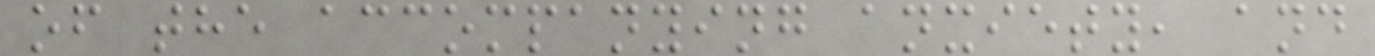of the accompanying anxiety, and
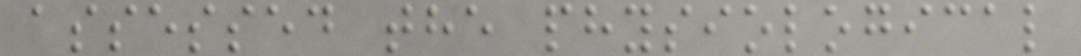assessed the physiological
